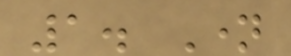1. Name
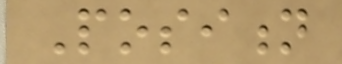Position
